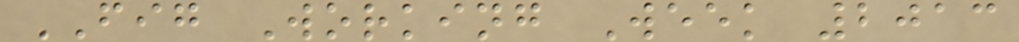FIG Working Week 2013
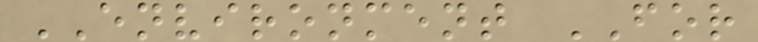ENVIRONMENT FOR
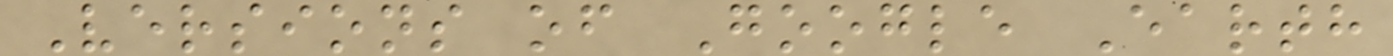Versions of Google Earth
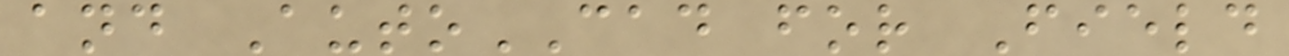and AutoCAD for Field
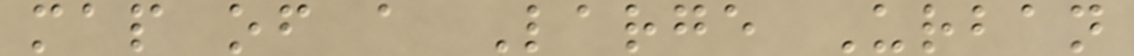map of a Large Urban
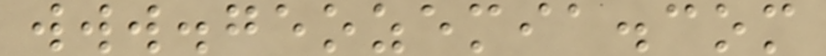www.geozemia.com
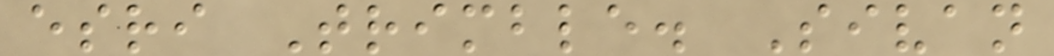esri Trimble. Sivan
